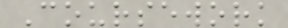Coursework
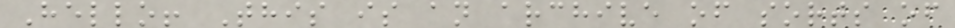Hello! This is an archive of sorts of
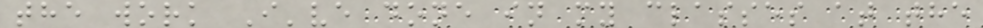the work I've done in my classes at the
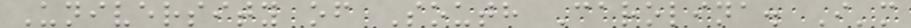University of South Carolina. I'm
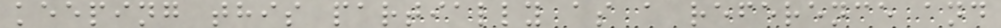keeping this partially as a reference and
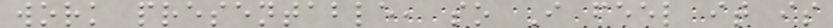work presentable, so I feel it is
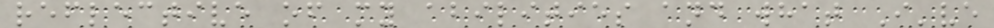reflective of my abilities and what I've
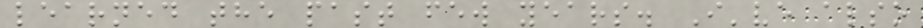learned the past few years. I've also
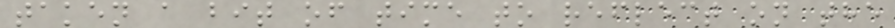taken a bit of time to reflect on the
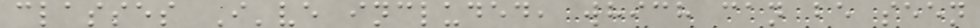classes I've included, which can be seen
